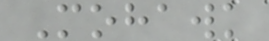Mohawk
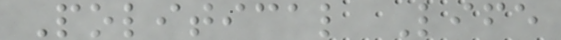Political Life
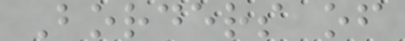Borders of
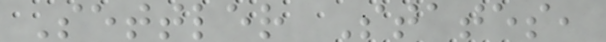Settler States,
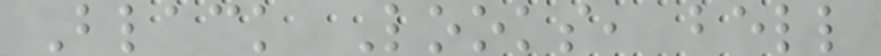Black Looks, bell
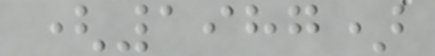(1987)
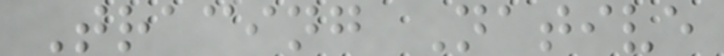Tracing Native
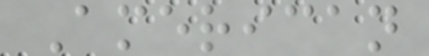American
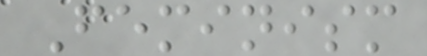Feminism
